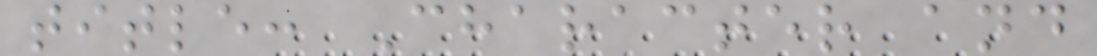title: Character and
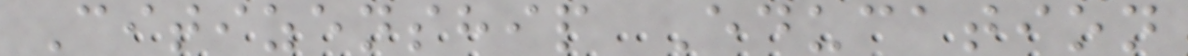Citizenship Education
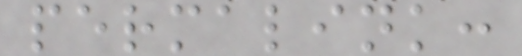permalink:
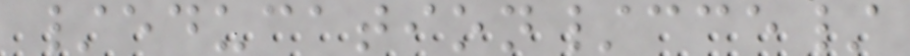/education/cce/
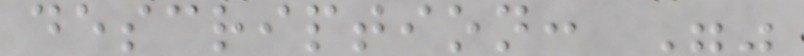description: ""
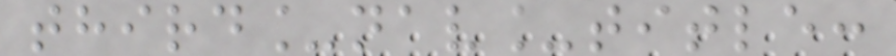third_nav_title:
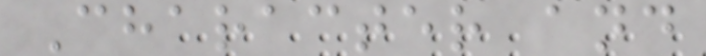Character and
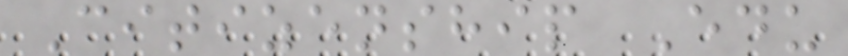Citizenship Edu
